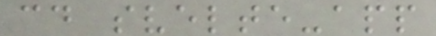cd svelte-app
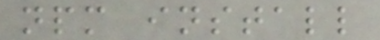npm install
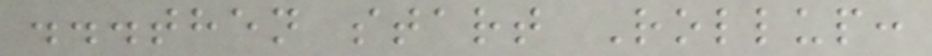...then start Rollup:
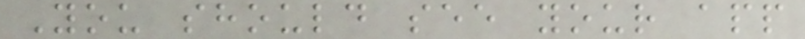You should see your app
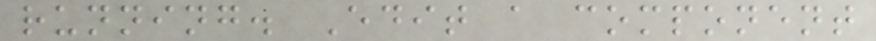running. Edit a component
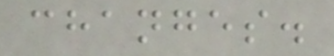changes.
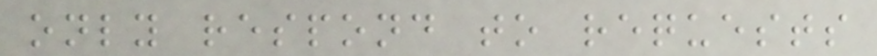only respond to requests
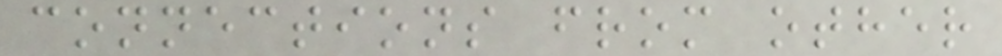connections from other
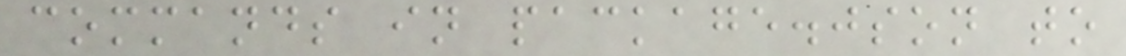commands in package.json to
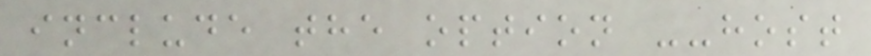include the option --host
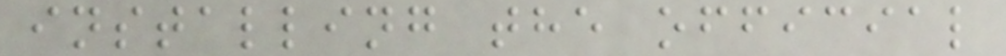installing the official
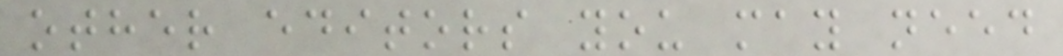other editors you may need
